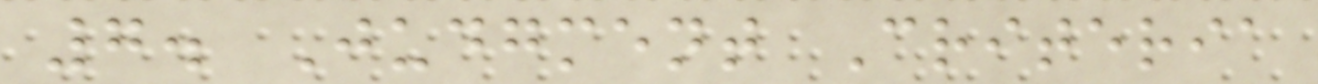7. Judgment Criteria
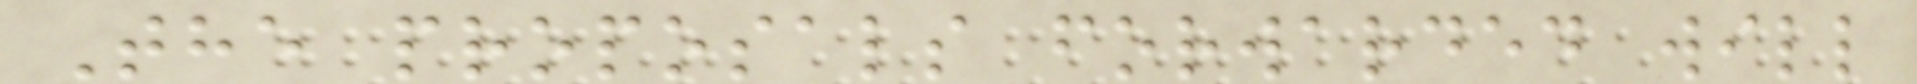The proposals forwarded will
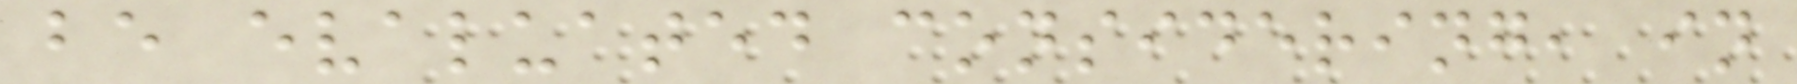be evaluated considering, in
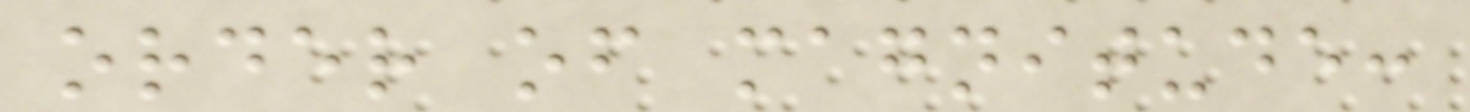order of magnitude:
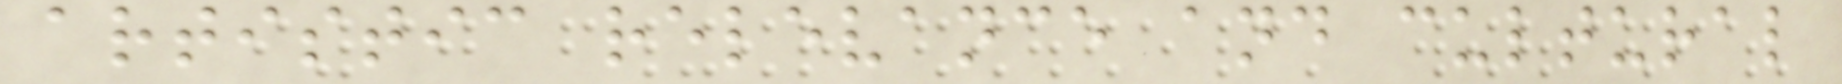artistic relevance and cultural
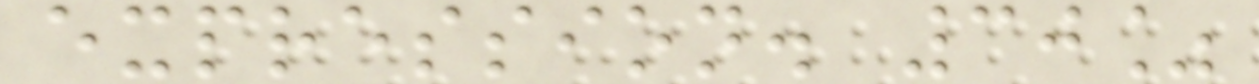expression. 30%
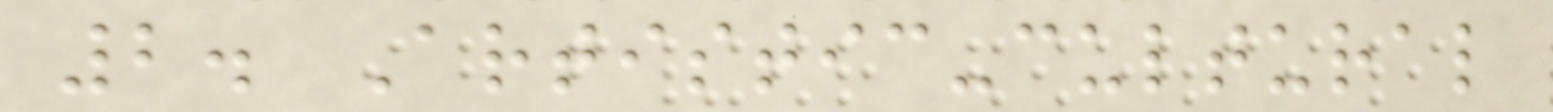2. Artistic-cultural
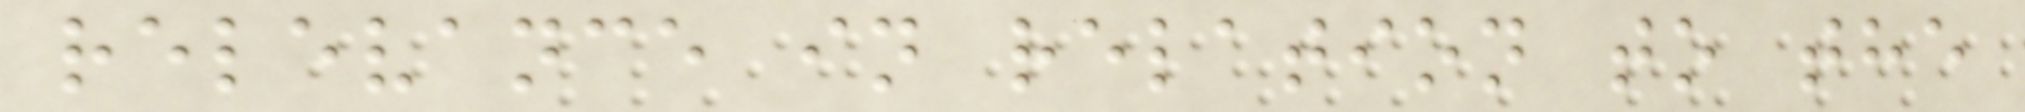relevance in relation to the
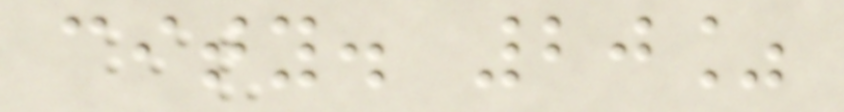city. 20%
